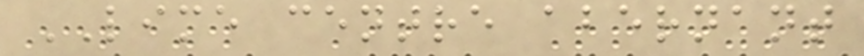LIME centre abernant
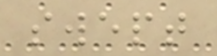swept
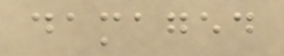damaged
